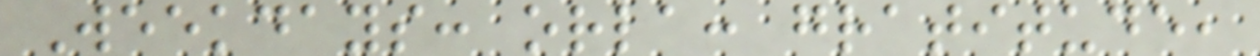Weekdays: orla: gratitude,
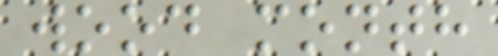wood month
